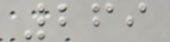269
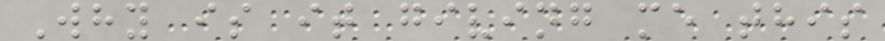Why is it giving me this
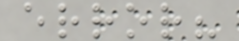error?
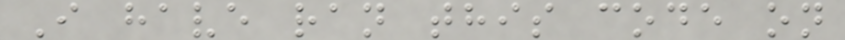I have ran this code on
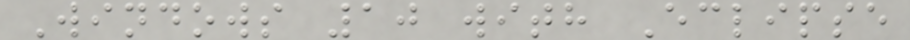Windows 10 with Eclipse
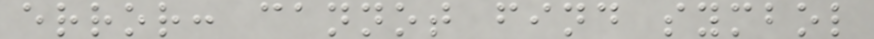error: cannot find symbol
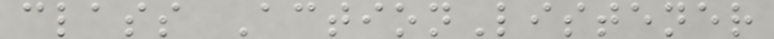class ActionListener
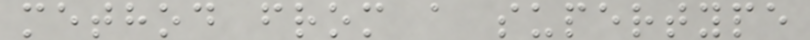method from a supertype
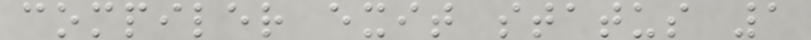compiler exit status 1
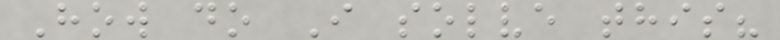How do I solve this?
